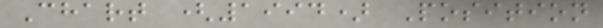Chart (1994) Position
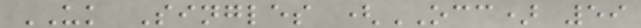UK Singles (OCC) 59
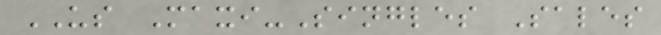US Maxi-Singles Sales
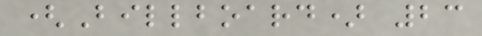(Billboard) 23
